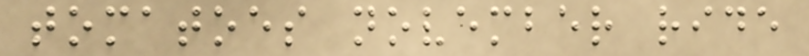tomatoes november ride
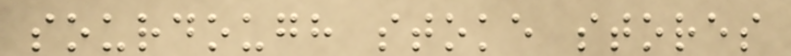sourdough stoke stores
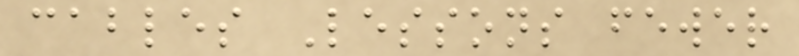cables Lessons fewer
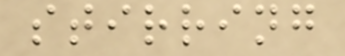stirring
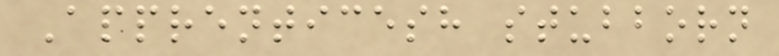Apprenticesh stubborn
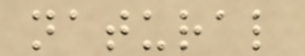natural
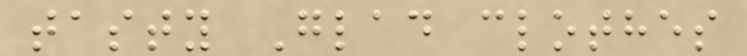tasty Glad clothes
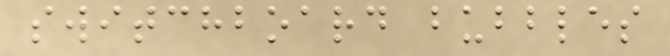switchboard bubbles
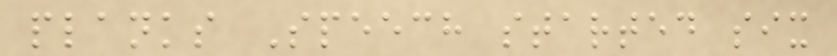planks Speech started six
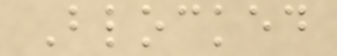Blocked
